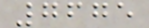7675
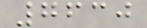7630
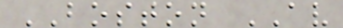BOSTON AV
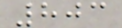803
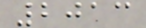2013
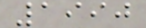1990
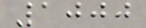1000
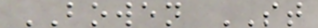BOWEN ST
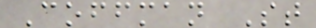Coffman St
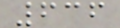636
